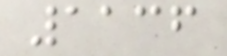1136
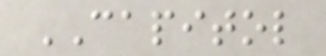CAPITOL
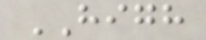HIGH
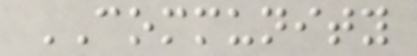COMMUNITY
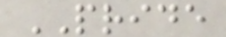PRIDE
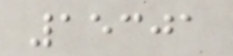15301
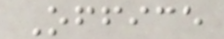Office
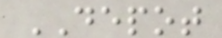DEPOT
